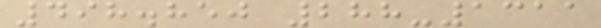498.850 288-1311
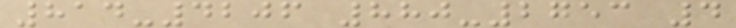814-4206 880-2753 4
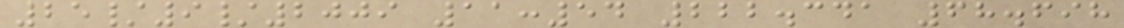25/9/2009 11:54 222.341 68.698
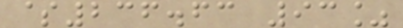$236.63 93%
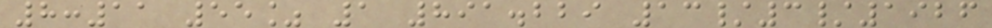8:11 55% 1 891.229 13/3/1926
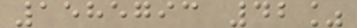1585793 42%
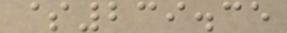$239.35
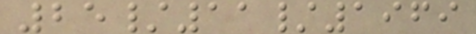25/11/1969
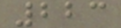223
